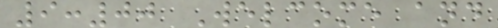9:00 Welcome and
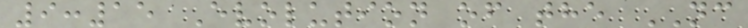9:15 Evolution of the NC
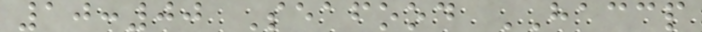10:00 Seafood HACCP
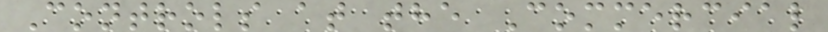Controls at the Commercial
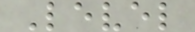Level
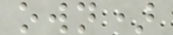own)
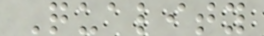Quality
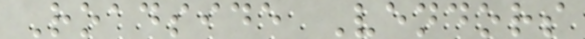Roadside Vendors
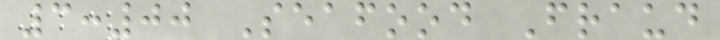3:00 Seafood Fraud
